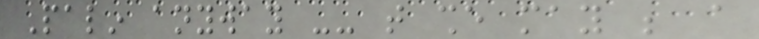Palin anyway -- that she may be a
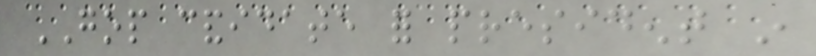GOP candidate for president in
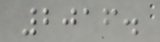2016.
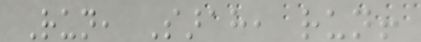Run, Sarah, run!
